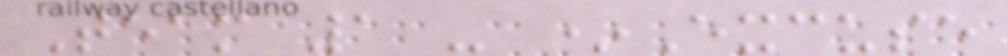Team 1 - *Excuse
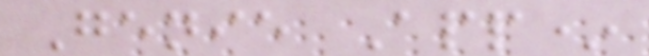Genie App*
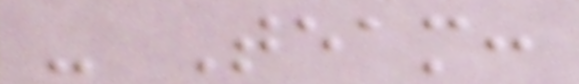- Team:
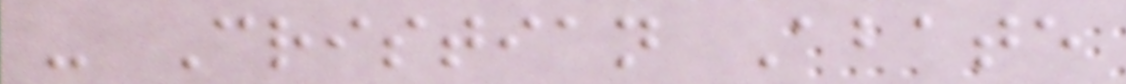- Cristian Abate
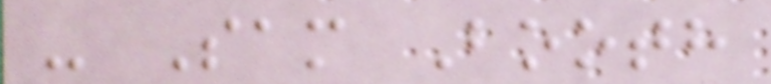- Sam Booth
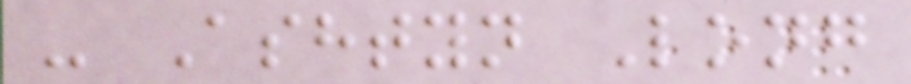- Ashtyn Long
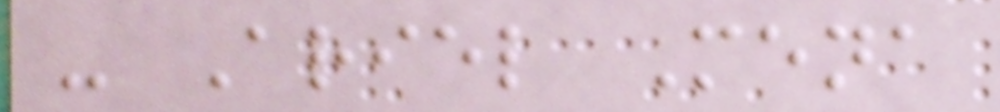- Ariel Mena
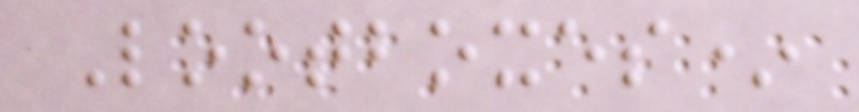Lootboxes*
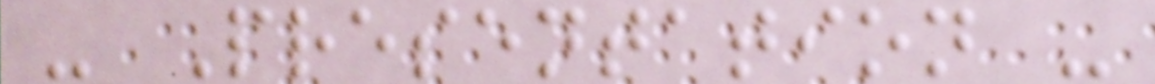- Presentation -
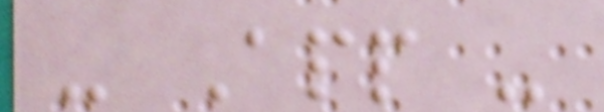- App -
